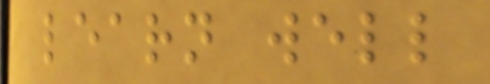learn well
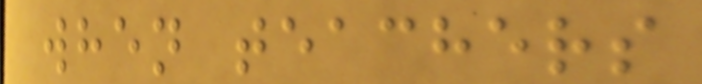when teachers
